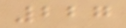227
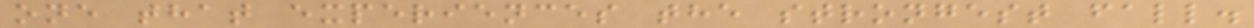one that experiences the strongest fall.
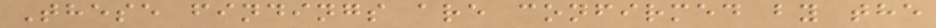These findings are confirmed by the
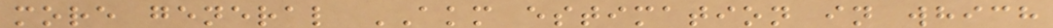more general AKM estimation in which
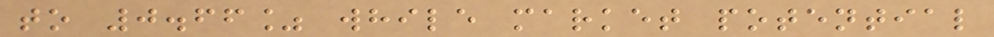to 0.66% while market potential
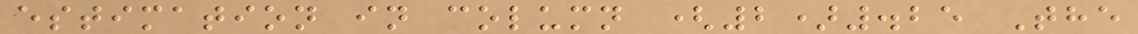estimation in column (2).25 The
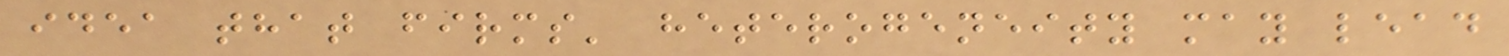idea that firms' heterogeneity may lead
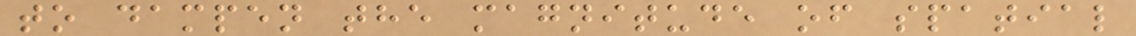to dampen the magnitude of spatial
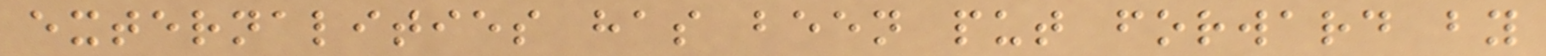externalities has been put forward by
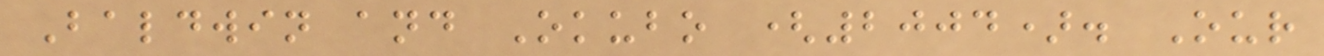Baldwin and Okubo (2004). Our
